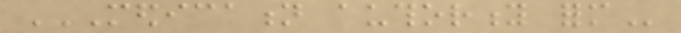MEDICATION AUTHORITY FORM
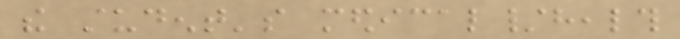the student's medical/health
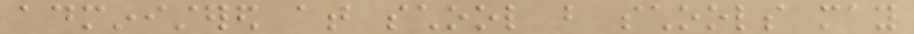administered at school but schools may
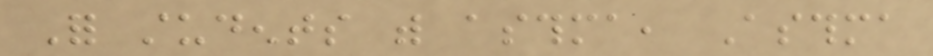For students with asthma, Asthma
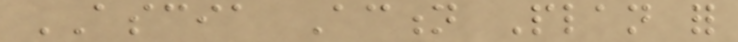ASCIA Action Plan for
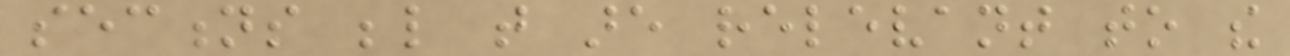sections below that are relevant to the
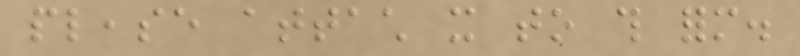please attach it to this form.
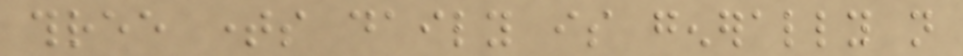three times daily is generally not
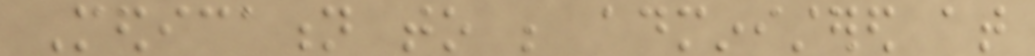Medication to be administered at
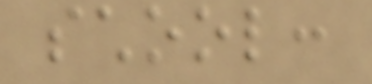school:
